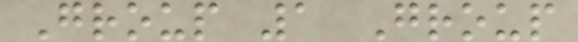Group 1 Group
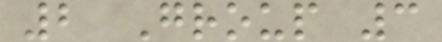2 Group 3
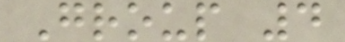Group 4
